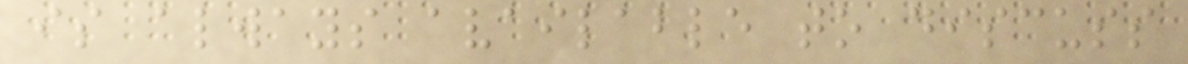is always available to discuss
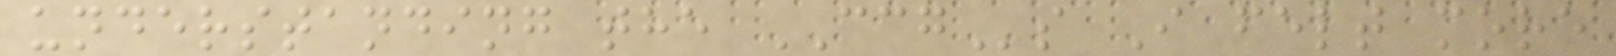understanding the CCGs I felt more
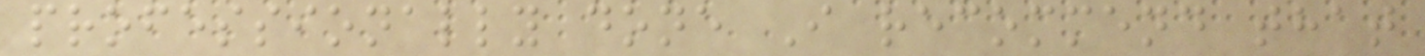professionally done I recommend that
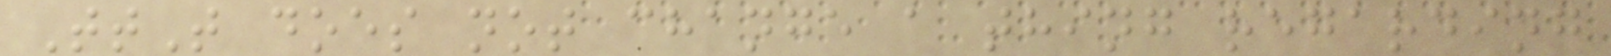TtT does not change a thing regarding
